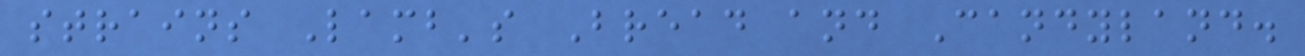strains Lamb's Bread and Candyland.
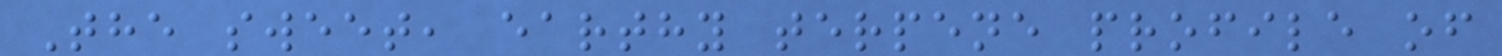The sweet, earthy terpene profile of
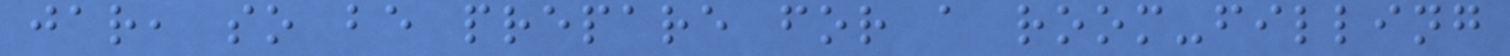jar, so be prepare for a room-filling
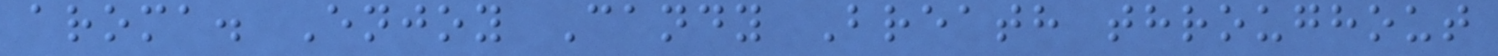aroma. Enjoy Candy Breath throughout
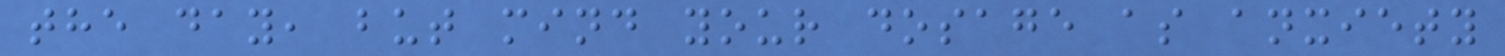the day, but mind your dosage as anxiety
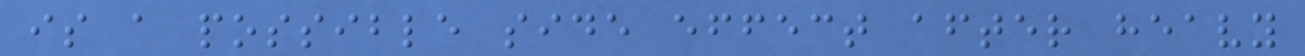is a possible side effect after heavy
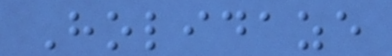Holidaze
